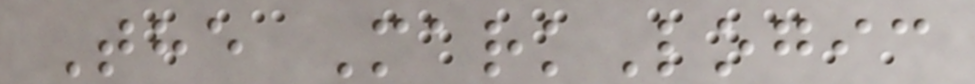The MarkLogic
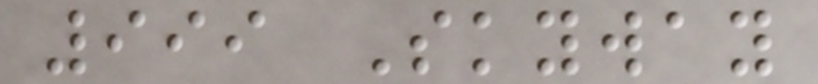999 Skyway
